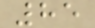85
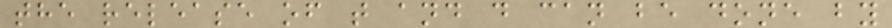the release of t and d can be done by
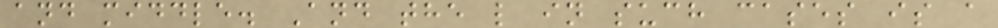and middle. And the l in such cases is a
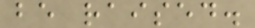be raised.
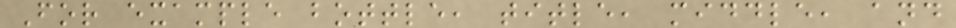For example bottle, title, middle, and
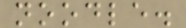noodle.
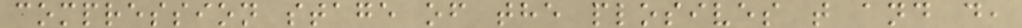compression stage of the plosives t and d,
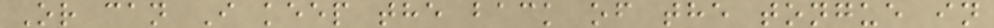Or can I keep the back of the tongue in
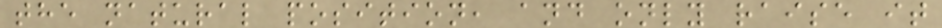the natural position, and only raise it
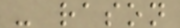- rason
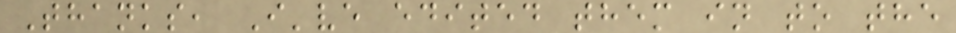Thanks, I've edited them in to the
